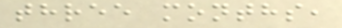three months,
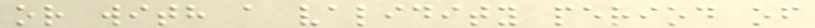or with a validity period of
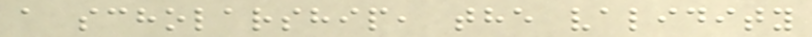a scholarship, the validity
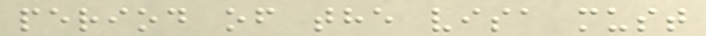period of the visa must
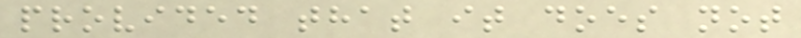provided that it does not
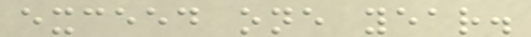exceed one year.
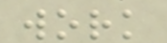work
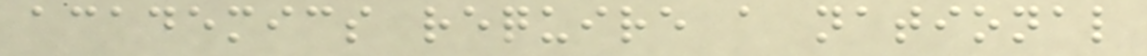academics require a national
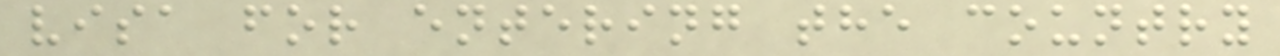visa for entering the country
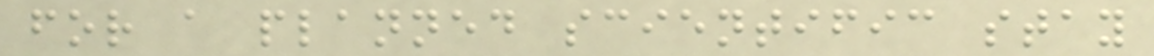for a planned scientific stay
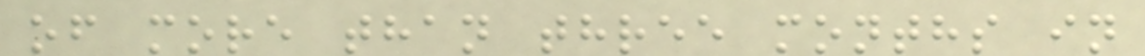of more than three months in
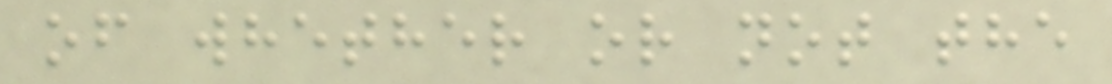of whether or not the
